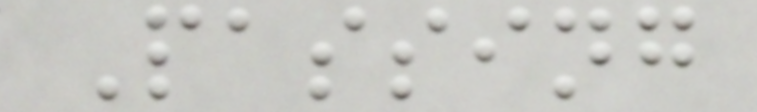Passing
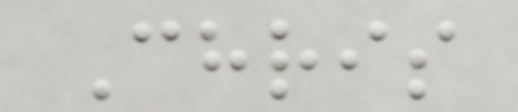Chris
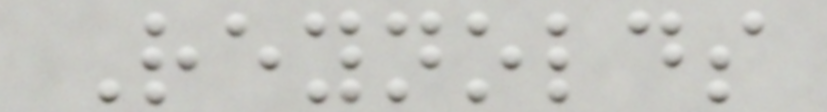Reynolds
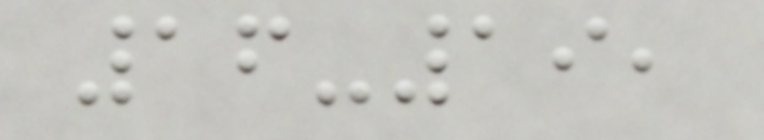16-19,
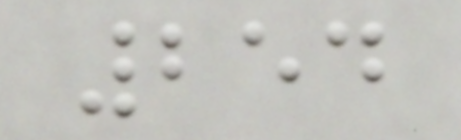254
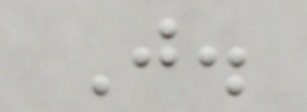J.
